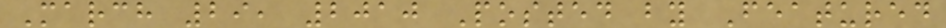March 29, 2010 Posted by Featured
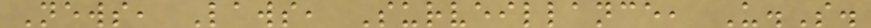News, Laws, Surveillance, U.S.
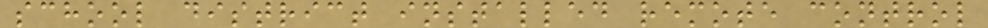school district installed remote control
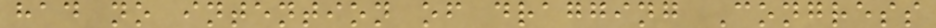had no intention of dragging Congress
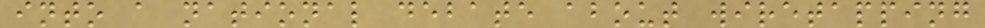into a national debate about wiretapping
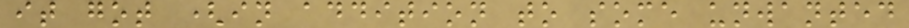it got (in addition to some unwanted
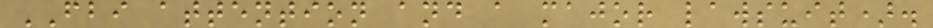FBI attention and a major lawsuit).
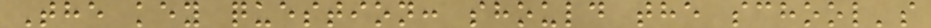The key question: should the school's
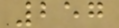257
